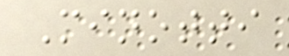Minotti
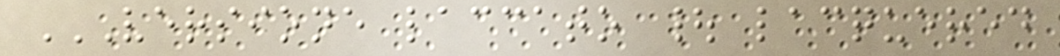VERSIONE LACCATO | LACQUERED
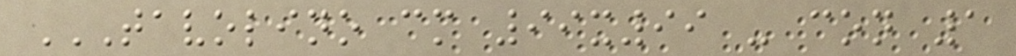TAVOLINO CM 99X99 - CON 1
